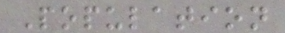Population
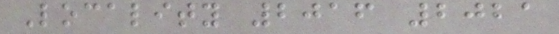Locality 2016 2021
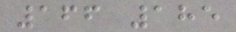166 185
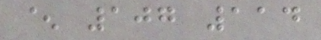^ 107 114
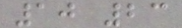10 23
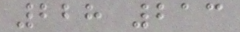228 213
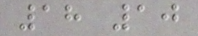18 10
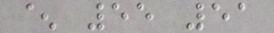^ 55 51
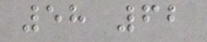58 62
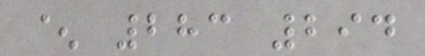^ 283 294
